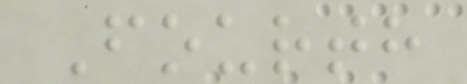Fourth
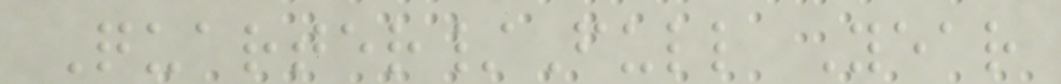Quarter/Full Year
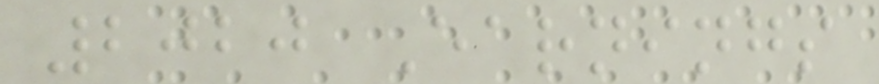2020 Earnings
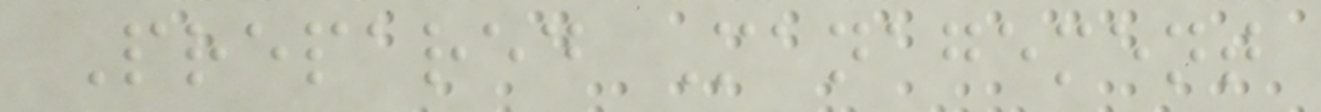Prepared Management
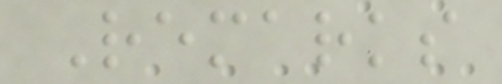Remarks
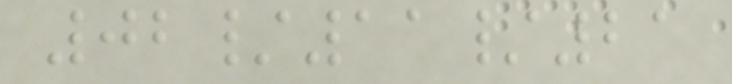02/11/21
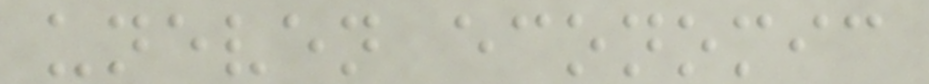uneven economic
